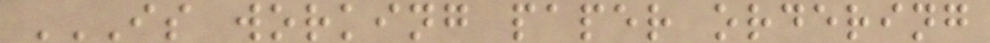IS WORKING PAPER ORDERING
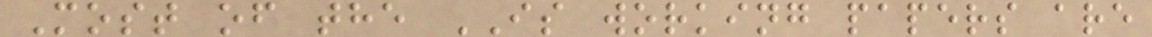Most of the IS working papers are
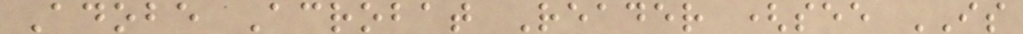Adobe Acrobat Reader (see IS
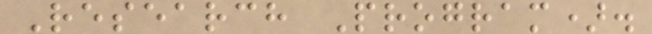Research Program).
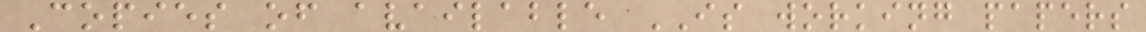Copies of available IS working papers
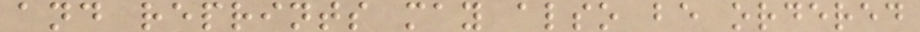and reprints may also be ordered
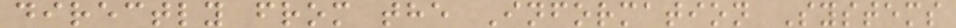directly from the Information Systems
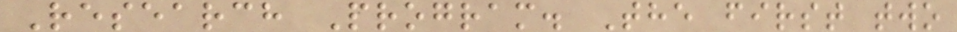Research Program. The first two
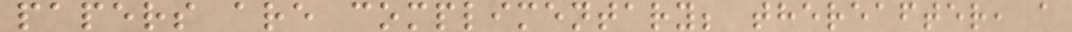papers are complimentary; thereafter, a
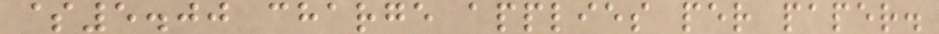$5.00 charge applies per paper.
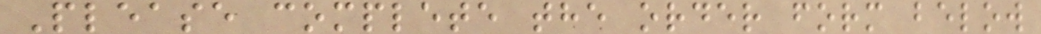Please complete the order form below
